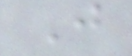J
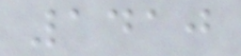1410
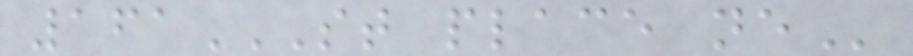161ST PLACE NE
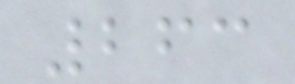263
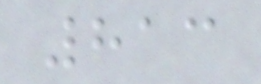813
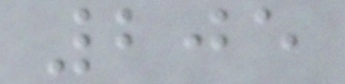205
